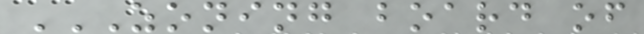ZONING BOARD OF
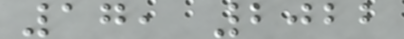17, 2022
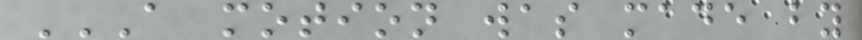A MOTION WAS MADE BY
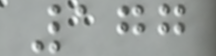177
